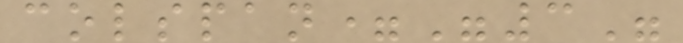colspan="3"
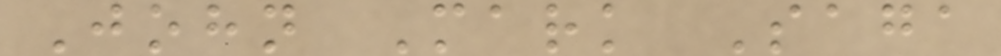John Mark Saga
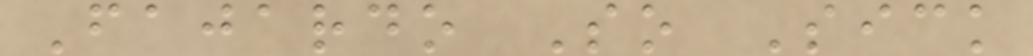Fajardo So Sick
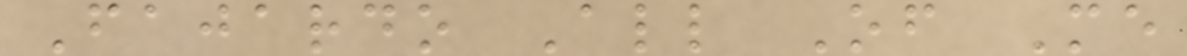Fajardo All Of Me
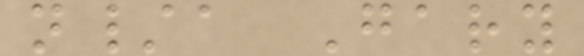n/a Gary
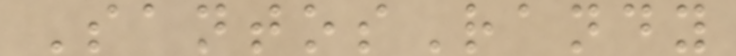SantosRandy
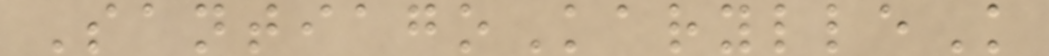SantiagoKarylleK
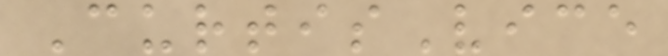CurtisVice
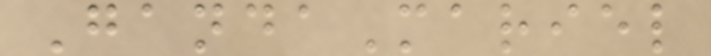GandaMariel
